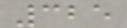325
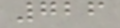726
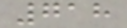718
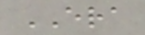ERA
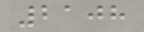2108
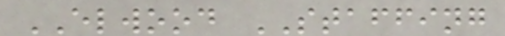ELWOOD STAFFING
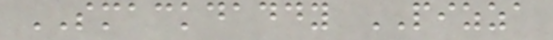SMACKDADDY PIZZA
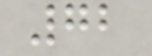72
